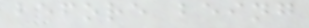before being
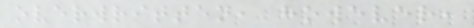overwritten, however,
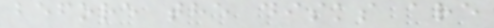before the disks are
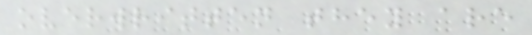overwritten they are
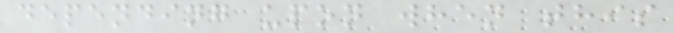depending upon when this
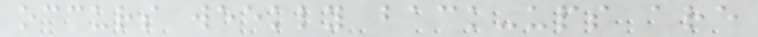occurs weekly back-ups are
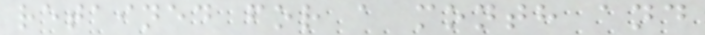retained for a month and
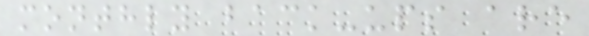monthly back-ups are
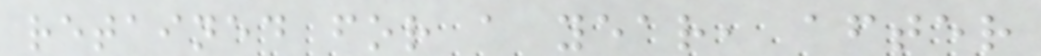retained for a year, after
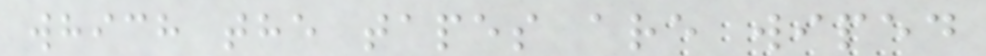which the tapes are wiped
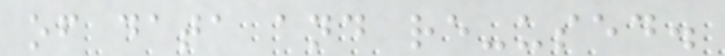of data and re-used.
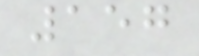157
